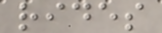rides
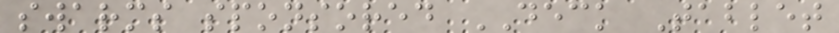swarms sponsored DECK Tablet
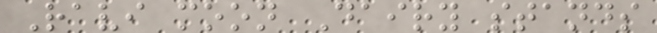Ravi moon Dairy stands
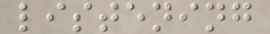listening
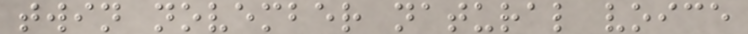twin november natural voice
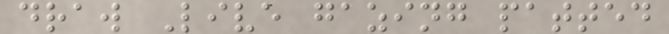draw Live gazing patted
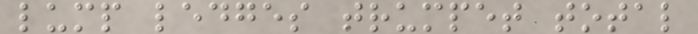lump ledges trumpet total
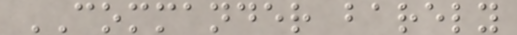COMMANDER barely
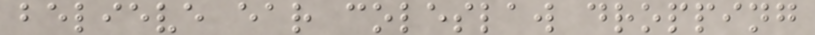believe ear coleslaw dropping
